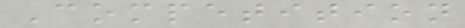Competition
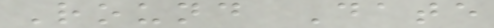Round Date
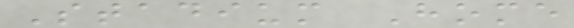Stadium Home
